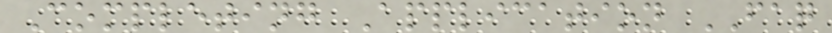Completing Application FAQ
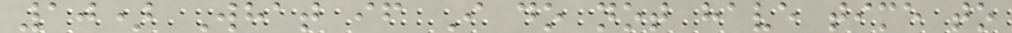10) What if I do not have time to
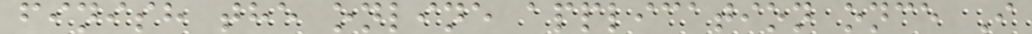finish the online application once I
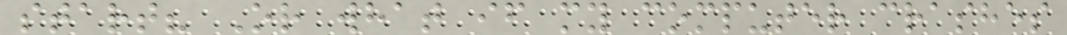start? Or what if my computer crashes
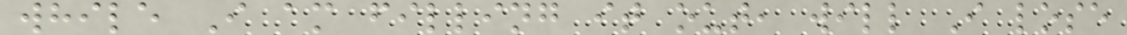while I am filling it out, will I lose
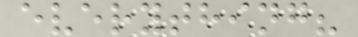everything?
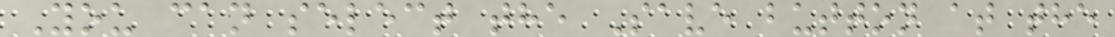You can select the Save button at the
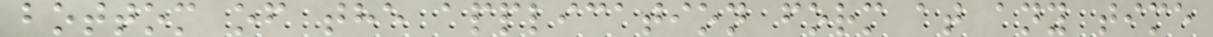bottom of the application form at any time
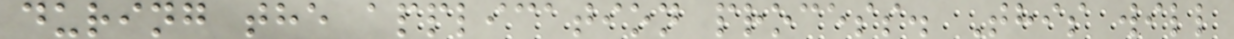during the application process. This will
